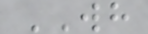WH
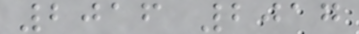2016 2017
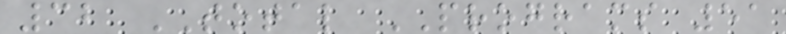32 TOTAL PROGRAMS 51
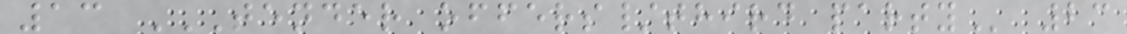13 TENDER OFFERS/THIRD PARTY 23
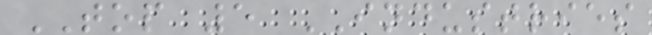TOP 5 INDUSTRIES
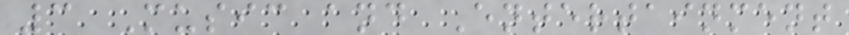3 Music and Entertainment
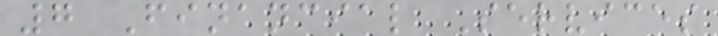7 Financial Services
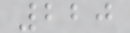220
